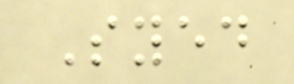Syed
